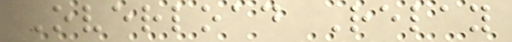Overload Relay
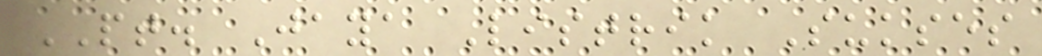PT. Jaya Listrik Sukses
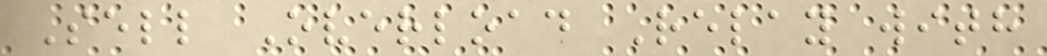Sell Overload Relay with
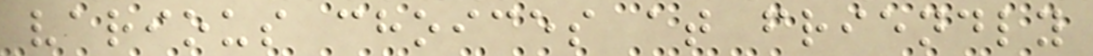various choices at friendly
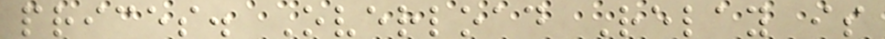prices. Overload Relay is
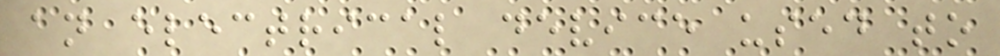an electrical device used to
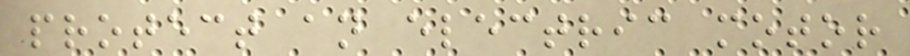protect an electric motor
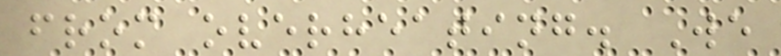from overheating. We
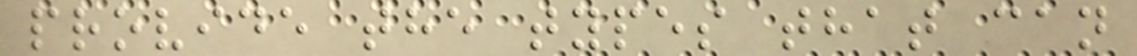provide the types that can
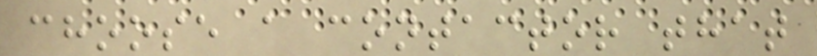choose a contactor that
